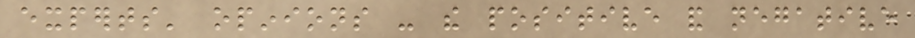experts' opinions - the positive and negative
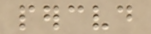perceived
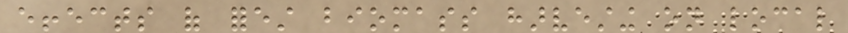effects of forest biomass harvesting on local
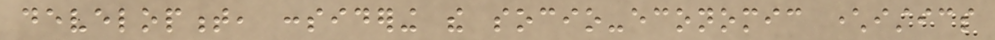development, considering the socio-economic characteristics
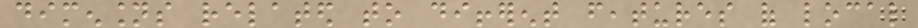dimensions related to different features of local
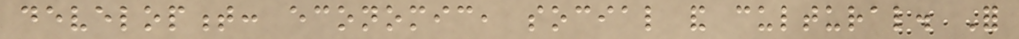development: economic, social and cultural. For
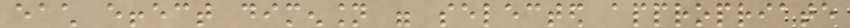each effect dimension were selected appropriate
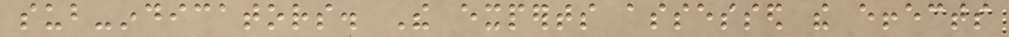sub-indicators. The experts assessed the effects
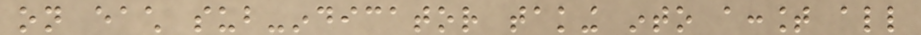on each sub-indicator taking into account all
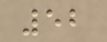52
